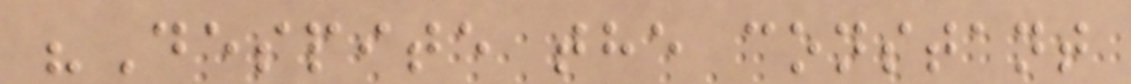"Despite the constant
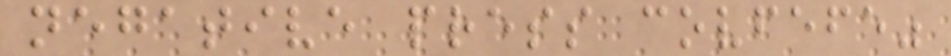negative press covfefe"
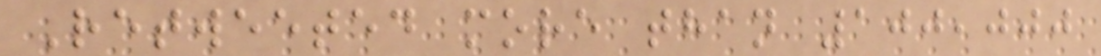Retweeted more than 100,000
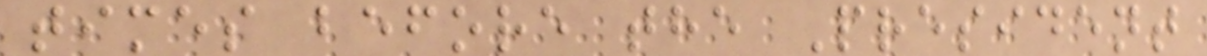times before the President
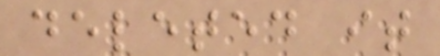deleted it
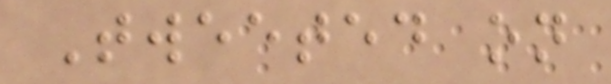Tweeted on
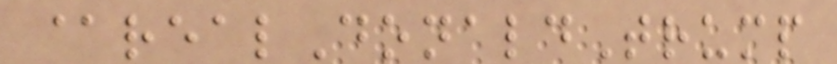@realDonaldTrump
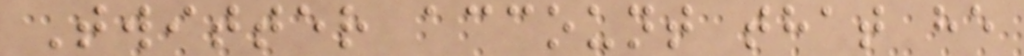Twitter account that he
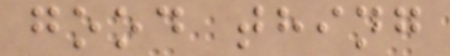good thing
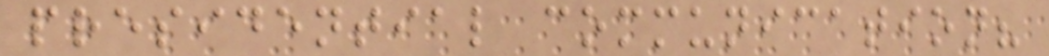presidential communication?
